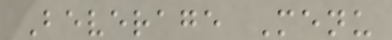Beverage Menu
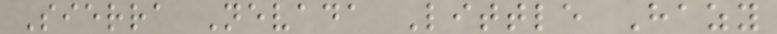Sierra Nevada Little Hazy
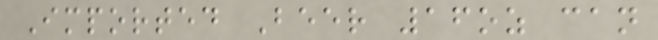Imported Beer 16oz can
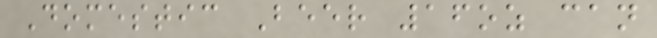Domestic Beer 16oz can
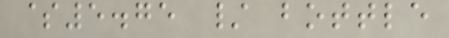$5.75 / bottle
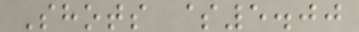Shots $5.00
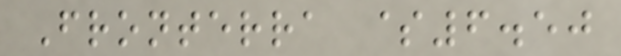Fronterra $6.50
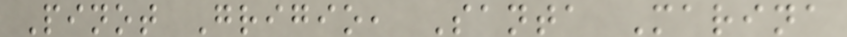Pinot Grigio, Santa Marina
